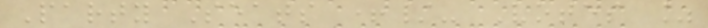Party Seats +/- Votes %
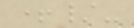+/-
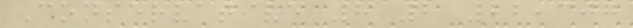Conservative 8 2 22,307
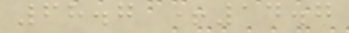68.7 +14.7
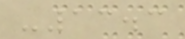-13.3
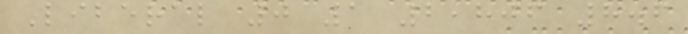Liberal 0 1 2,806 8.6
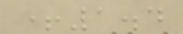+1.4
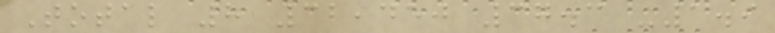Total 8 32,450 37.3 -1.9
